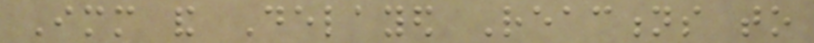Immediate and Delayed Reactions to
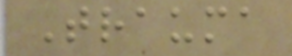Trauma
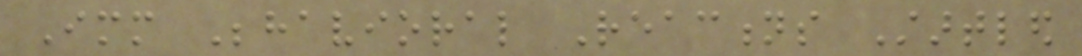Immediate Behavioral Reactions Startled
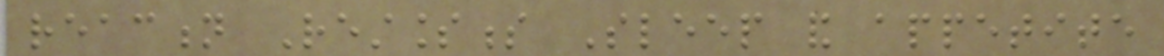reaction Restlessness Sleep and appetite
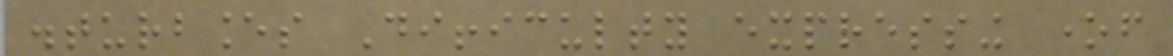disturbances Difficulty expressing oneself
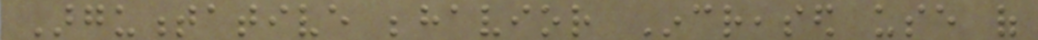Argumentative behavior Increased use of
